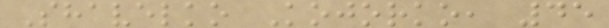Shavelko Kojorko, 45
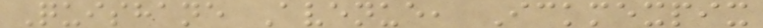Quishane Avenue, Ickmexpix
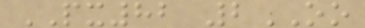PX82 2OO
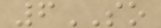6SO
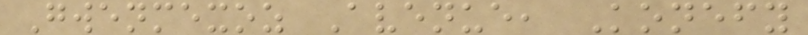Gwenmexoz Avenue, Konefy
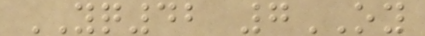YQ42 7OY
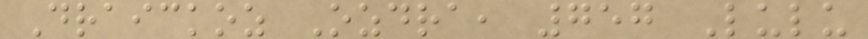Draickoz Ozdra, 757 Lulu
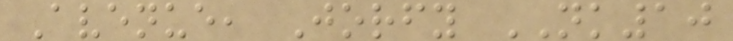Avenue, Jorfy NK10
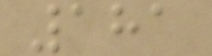181
